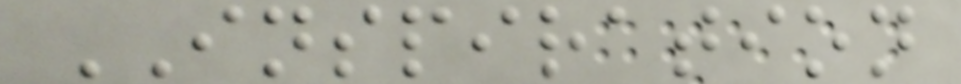INSPIRATION
